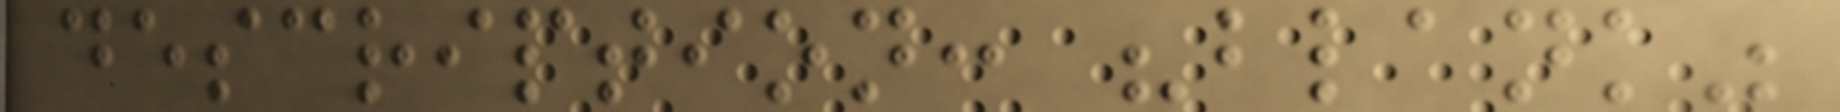description: "blank"
